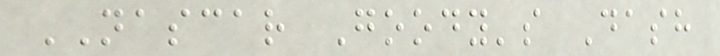NASCAR Goody's Dash
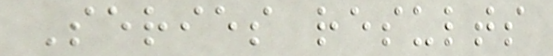Series results
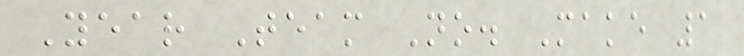Year Team No. Make 1
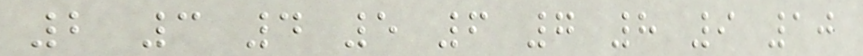2 3 4 5 6 7 8 9 10
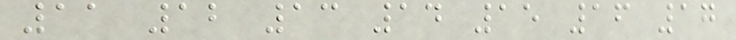11 12 13 14 15 16 17
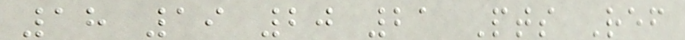18 19 20 21 Pts Ref
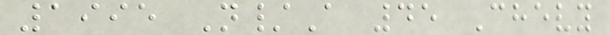1995 N/A 45 Chevy
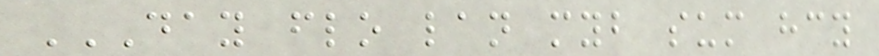DAY FLO LAN MYB SUM HCY
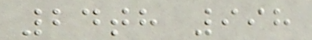24th 998
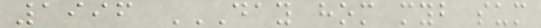1996 DAY HOM MYB SUM
